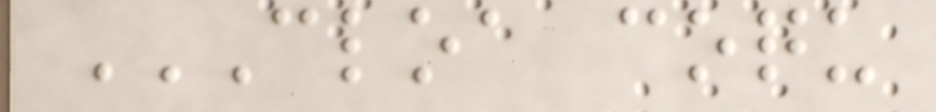CLOA COQU
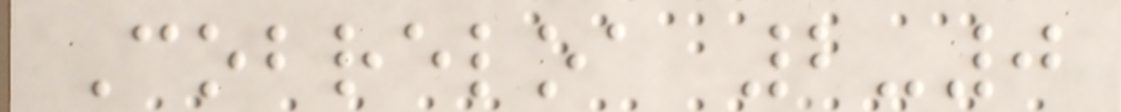Cobreloa 2-0
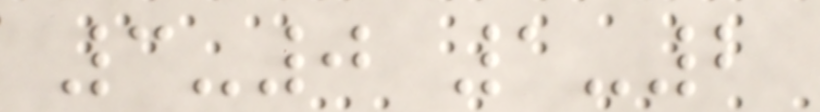3-0 1-2
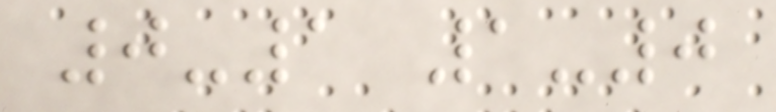0-1 1-0
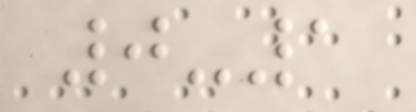0-1
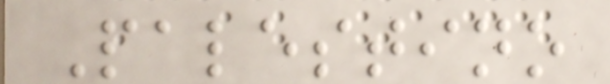Palestino
